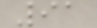91
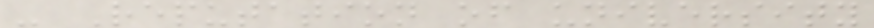- Reputation of university
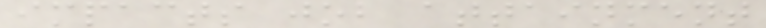impacts job attainment
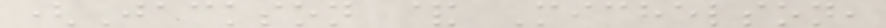(Jackson & Michelson,
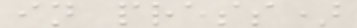in press)
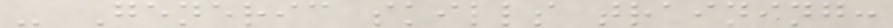- Generic skills training:
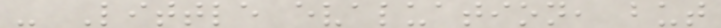- Little evaluation, but
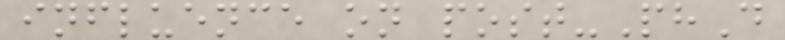influence on post-PhD
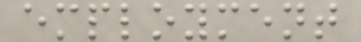employment
